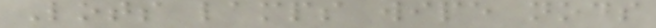Lots lamps wipe nods
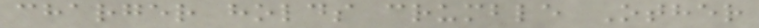charger holds crumble Other
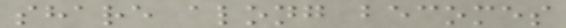share along becomes
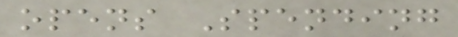opens Spending
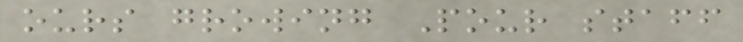ours growing Pour staff
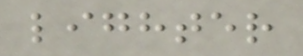lighter
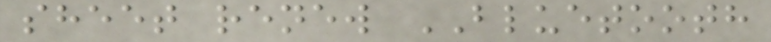sheet renew BLUETOOTH
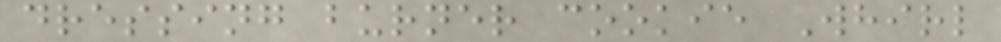dressing burner cookie Whirl
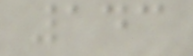143
